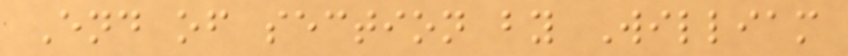End of section by William
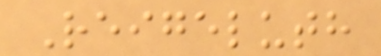Reigeluth
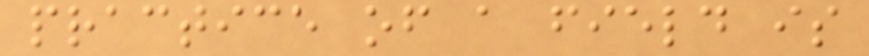practice of a field is
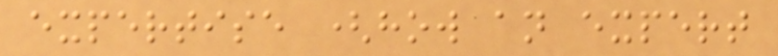expertise (how an expert
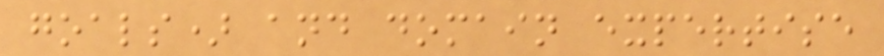goals) and domain expertise
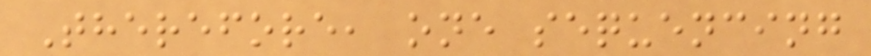Therefore, one sequencing
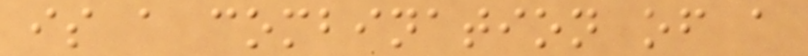is a combination of a
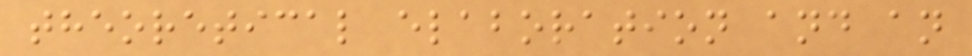theoretical elaboration and an
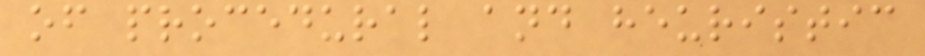of procedural and heuristic
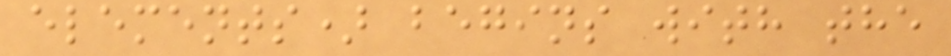elements) begins with the
